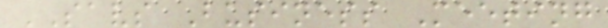SAVS Business Meeting
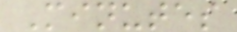Minutes
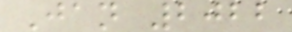Jan 2022
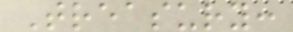Treasury:
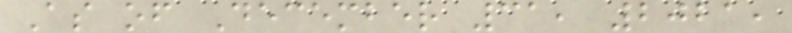As of December 31, 2021,
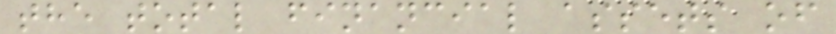the total financial assets of
